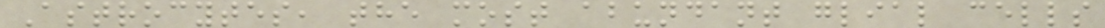Astrocytes, the most abundant glial cells
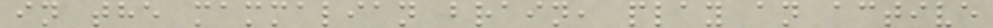in the mammalian brain, play an active
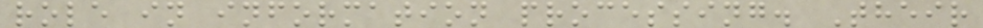role in information processing. Their
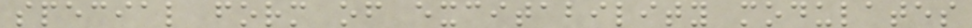special form of excitability modulates
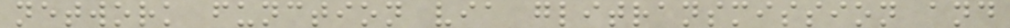network function via glitransmission and
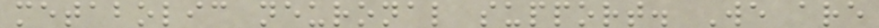metabolic neuronal support. We are
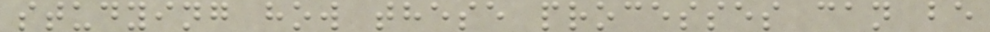studying how these processes can be
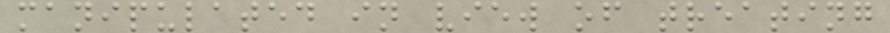manipulated in view of treating
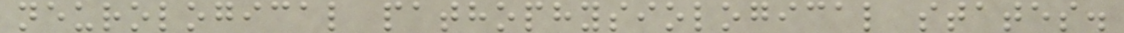neurological pathophysiological states.
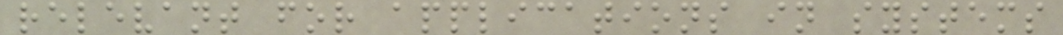relevant for applications in systems
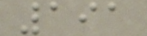191
